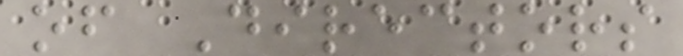of Directors
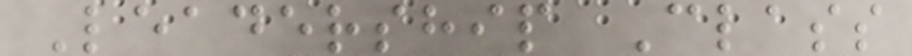Leadership Class
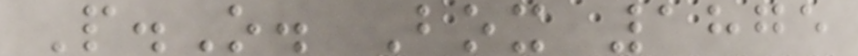P.O. Box 1875
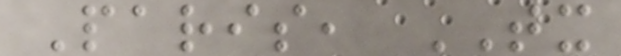Paris, TX
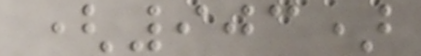(903)
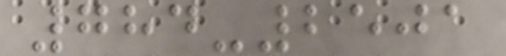784-2501
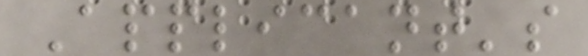Applicant's
